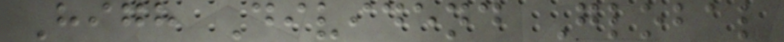High Dividend Global
